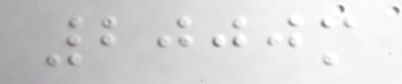2000m
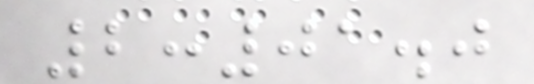2:01.0
